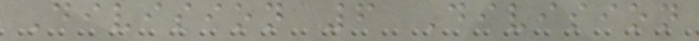Division 6 Division
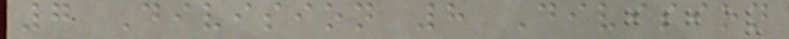7 Division 8 Division
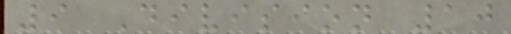9 Division 10
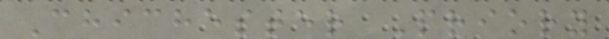Chichester Priory
